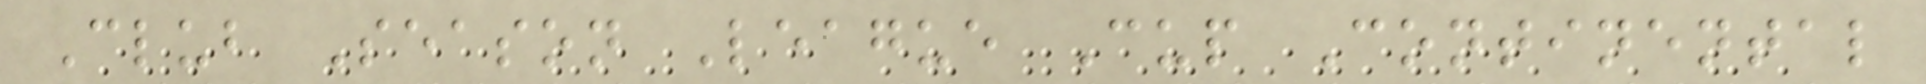Club Season League Cup Continental
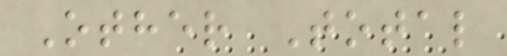Other Total
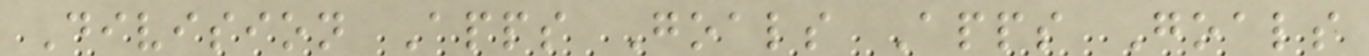Division Apps Goals Apps Goals
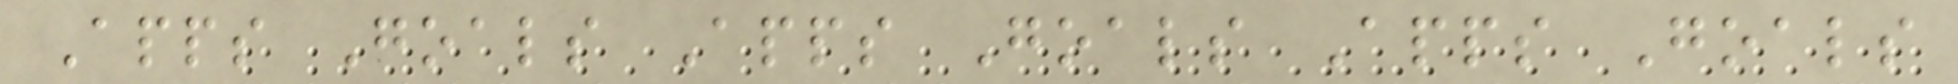Apps Goals Apps Goals Apps Goals
